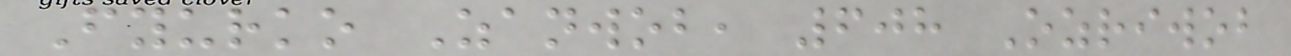Fyurko Zanwob, 608 Ozriwob
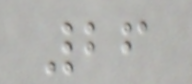26
